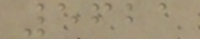5621
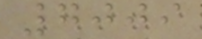7009
